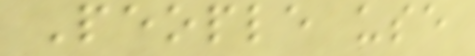People use
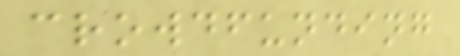crowdfunding
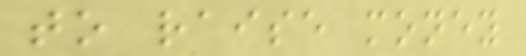to raise money
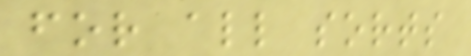for all sorts
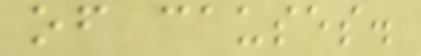of causes.
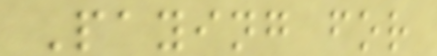Paying for
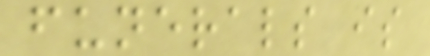funerals is
